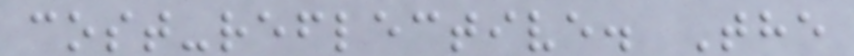cost-reflective. The
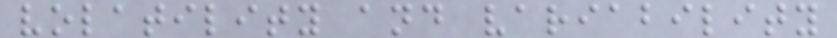volatility and variability
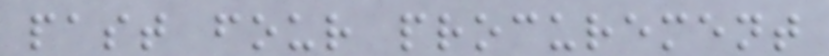past four procurement
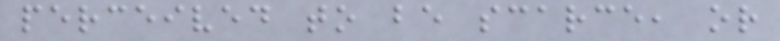perceived to be scarce, or
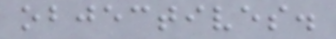objectives.
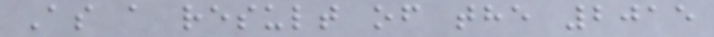As a result of the 2015
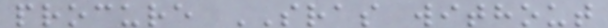procure SRAS without
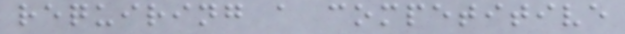requiring a competitive
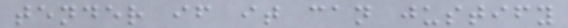tender if it can justify
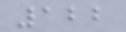122
